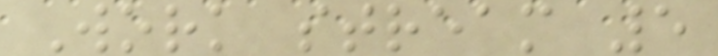Work stream 5
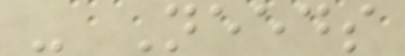- Needs
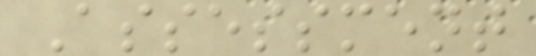Assessment
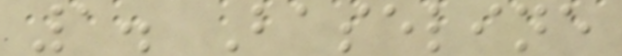1. Baseline
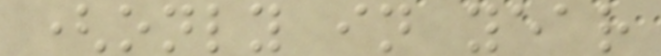(only in year
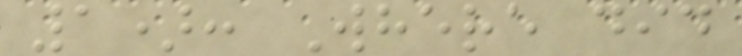1): Where did
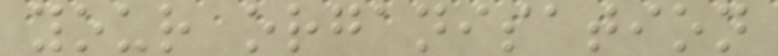your organisation
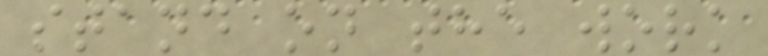stand on the work
